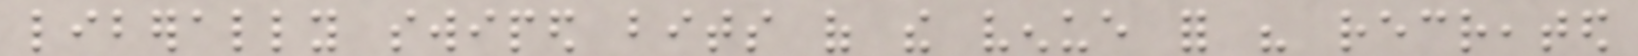liberally swiped bits of the venue for his recreated
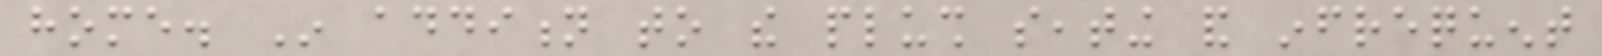home. In addition to the plush seating and infrequent
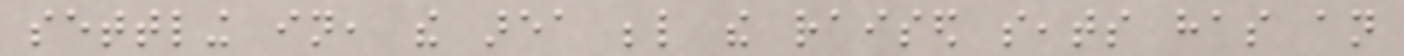settling in, the area below the raised seats has an
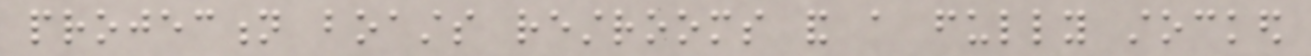projection boasts restrooms and a fully stocked
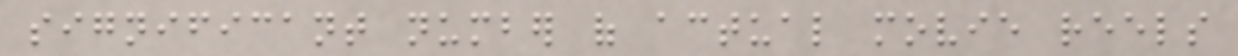significant number of actual movie reels
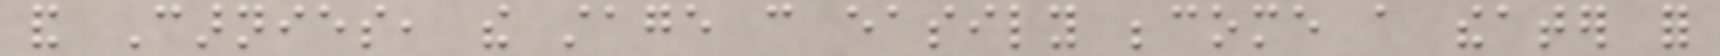and Carnies, the stage can easily become a theater for
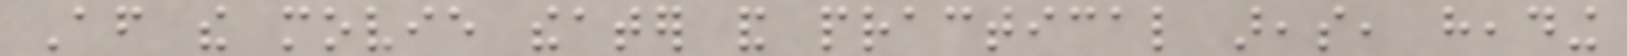After the movie theater and practical areas, heading
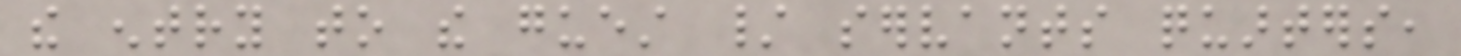the entry to the guest / servants quarters,
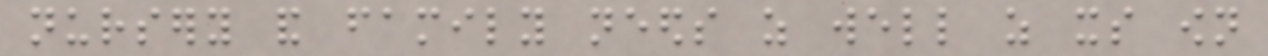nursery and family needs as well as its own
